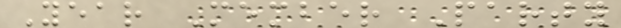Year Member Party
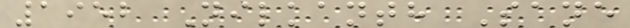1952 Nilkanth Sane
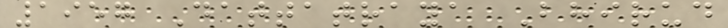1957 Dattatraya Bhirud
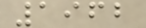1962
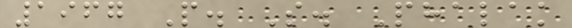1967 P. S. Phalak
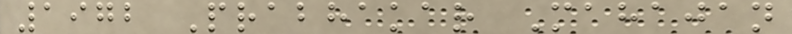1972 Prabhakar Mahajan
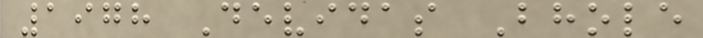1978 Devidas Bhole
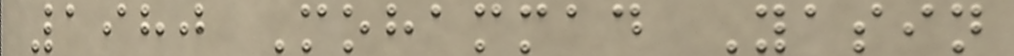1980 Mohammad Yasin
